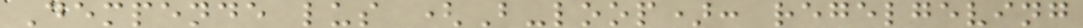Dempende lus (B-loop): regelgeving
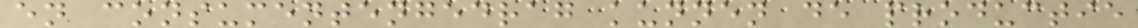en consumentengedrag kunnen de productie
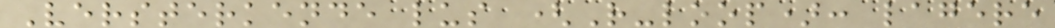Versterkende lus (R-loop): lagere
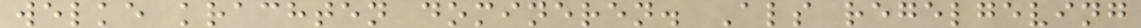welke krachten domineren. Als regelgeving
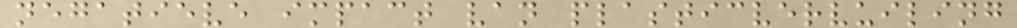negatieve impact van plasticvervuiling
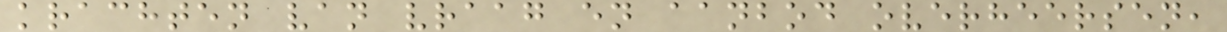krachten van vraag en aanbod overheersen,
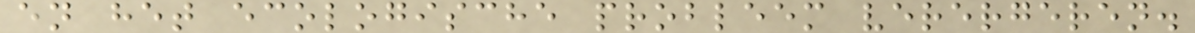en het ecologische probleem verergeren.
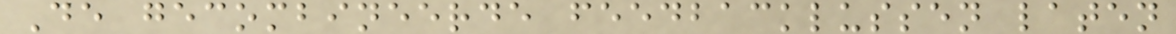De gecombineerde feedbacklussen laten
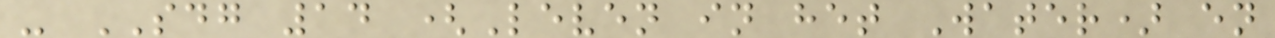- SDG 14 (Leven in het Water) en
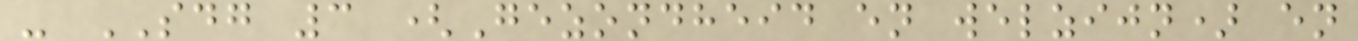- SDG 3 (Gezondheid en welzijn) en
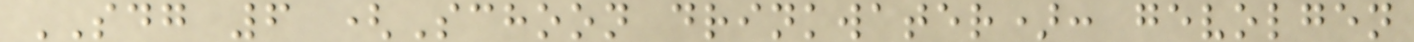SDG 6 (Schoon drinkwater): gevolgen
